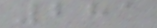281
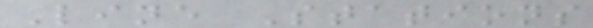Line Stations
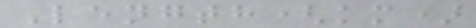Length(km)
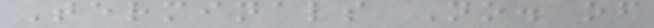Terminals No. of
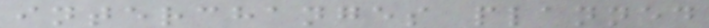interchanges planned
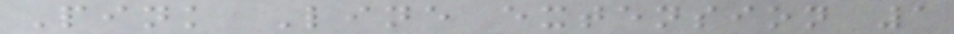Pink Line extension 1
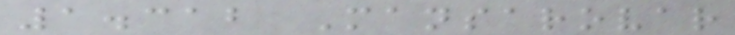1.312 Mansarovar
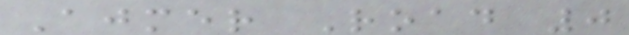Ajmer Road 0
